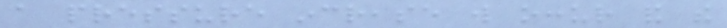a pressure increase will occur and the
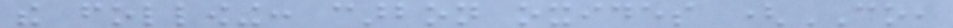the following: carbon oxides (CO,
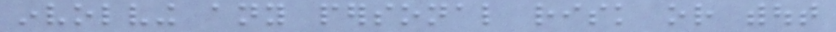involving any personal risk or without
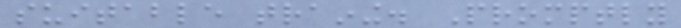suitable training. Promptly
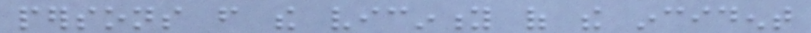persons from the vicinity of the incident
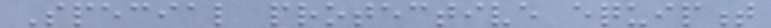Special protective equipment
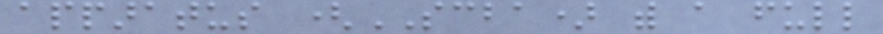apparatus (SCBA) with a full
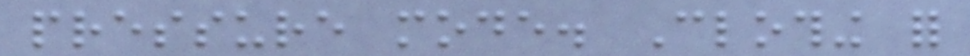pressure mode. Clothing for
